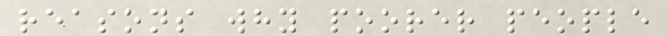reasons why poorer people
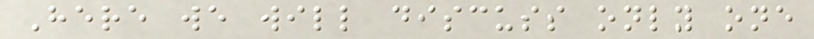Here we will discuss only one
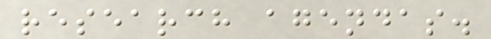research agendas.
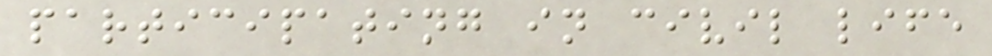participating in civil life
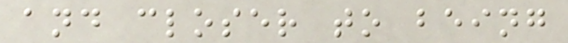and closer to being
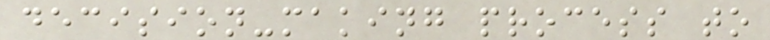decision-making process to
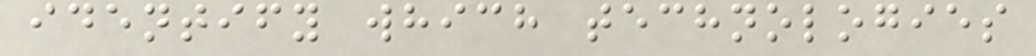identify which technologies
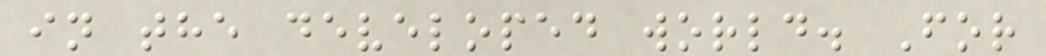in the developed world. For
